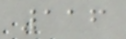116
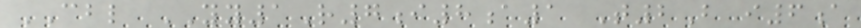CBL YY1R7i8a1 T2B i6a
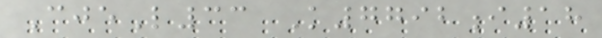CjeL33 K7792i18
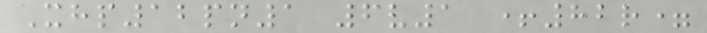Xhp12pn1 6v1 +82r=
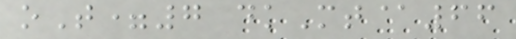oT=7 dkMt@66
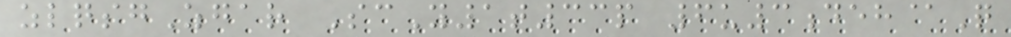zlqsgZgar ScY1t33p 6u3deh@Q
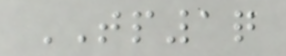TP1q
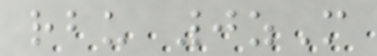rbu 0zM
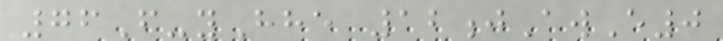76F-yHhe 12jAwE0
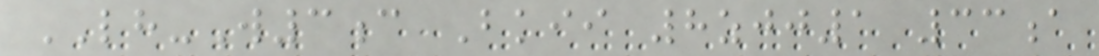LH-W3c Bkii 8zjj1 33a
